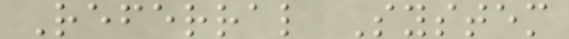Referral System
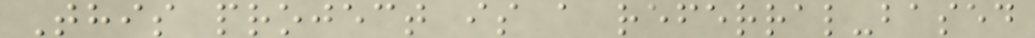This project is a referral-based
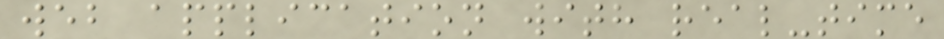web application with real-time
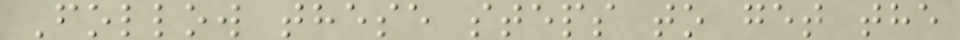Follow these steps to get the
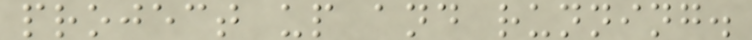project up and running.
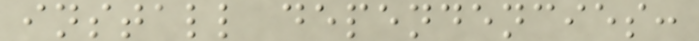install dependencies:
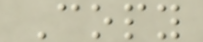Copy
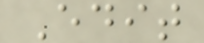Edit
